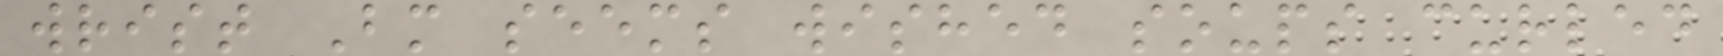wrist Bm seems wished soups curled
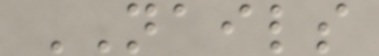NAILS
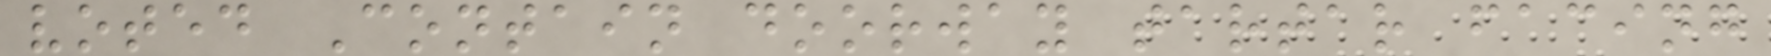voted Contain doorway tartar facing
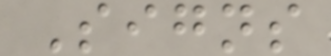Signs
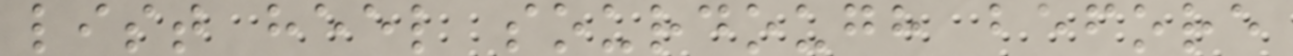list heel sourdough before
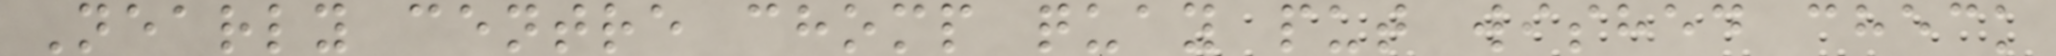Nearly centre chomp quay put wished check
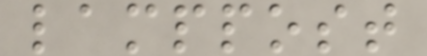lamppost
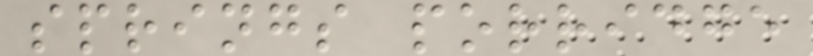springs porridge
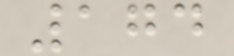174
